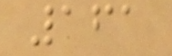161
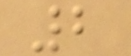2
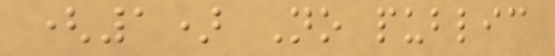(1) No public
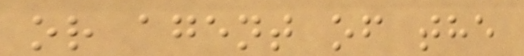or agent of the
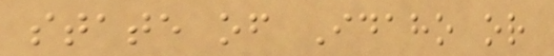state of Idaho or
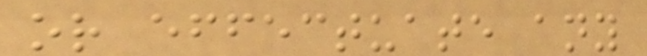or effectuate any
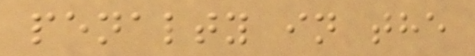penalty in the
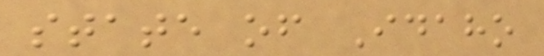state of Idaho
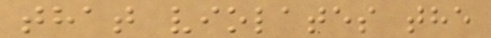that violates the
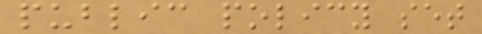public policy set
